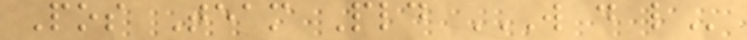Pos Team Pld W D L
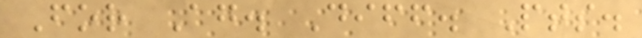For Ag. Diff. Pts.
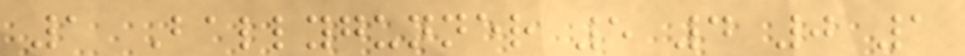1 Ballygunner 5 4 0 1
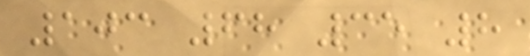103 68 35 8
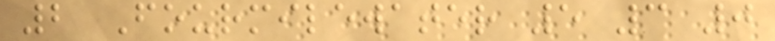2 Fourmilewater 5 3 0
